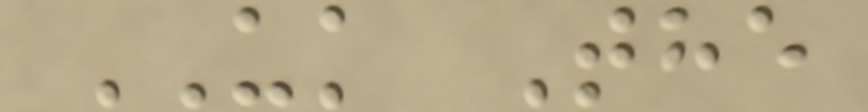UK The
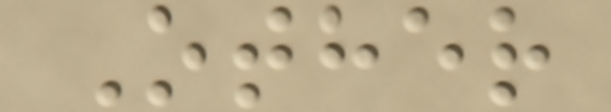Other
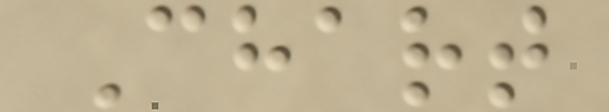Chart
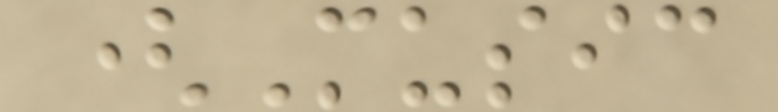(Music
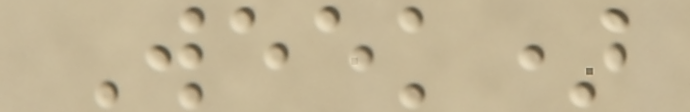Week)
